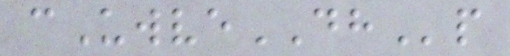cUwveDHp
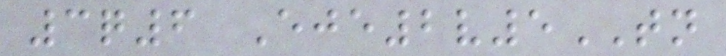3q6 Eje2v5TN
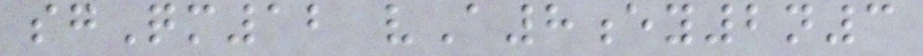sgQm12 vA8ey2n3
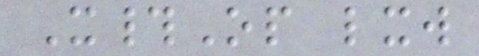X#Op lxw
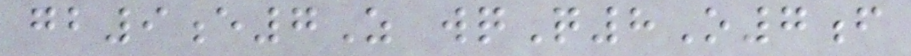gb9e7Z wqQ8O7f
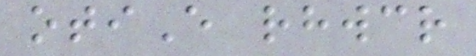otiE rhwcr
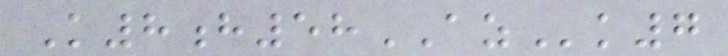K8h58AZk7
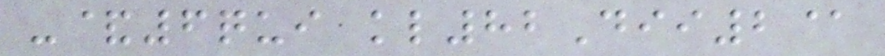-&6qui kl82Dii2@
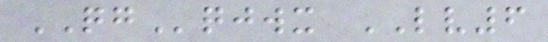QGqjwx LV6
